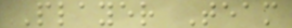Player Team
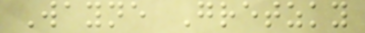Wayne Gretzky
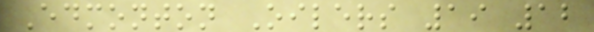Edmonton Oilers 19 12
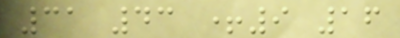31 43 +9 16
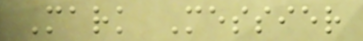Mark Messier
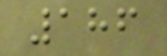186
